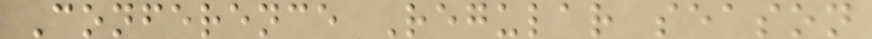Conference Regular season
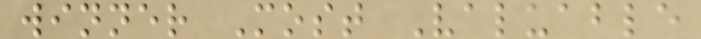winner Most Valuable
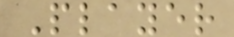Player
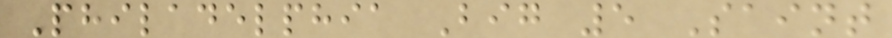Philadelphia Big 5 Saint
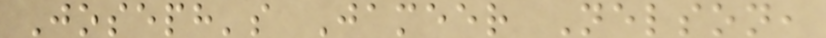Joseph's Jameer Nelson,
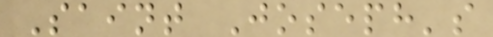Saint Joseph's
